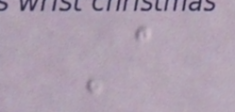A
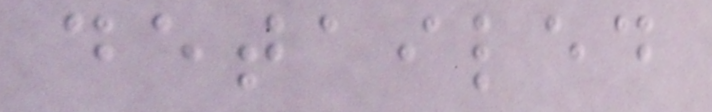detailed
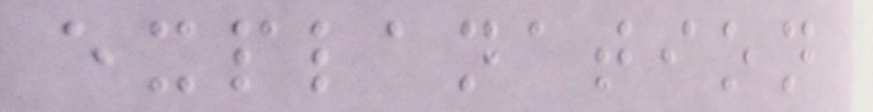explanation
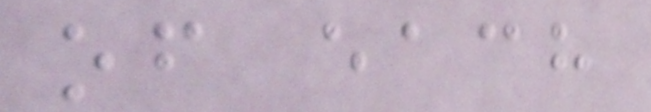of each
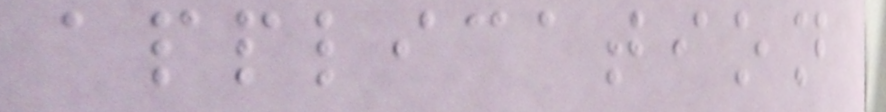application
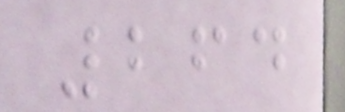264
